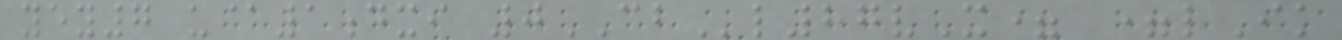yey7 u@1dxi 0CBl87vX= =lIk
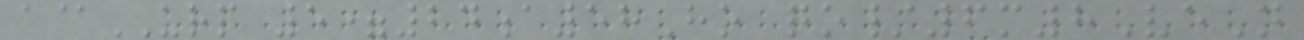a@URP 5=24a58Ho qo/6m8VeN
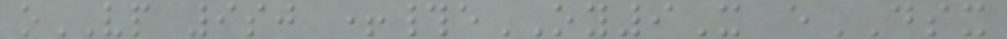oVP 9sj +#eOY9X eDSX
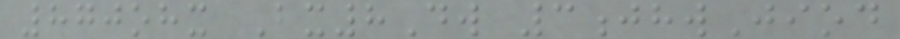870ohx Bx8Dw 3jhwJiod
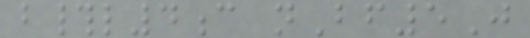b#l4c nBf5J
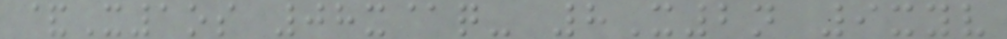&X1os 08x@q- 8X2n 9xyv
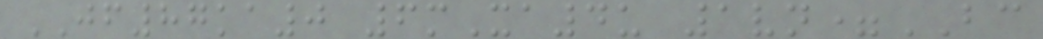JF87ka0 6mXa4u 1vn=BC
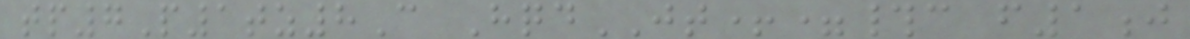tp7P1tz8C HqdJT+=#c f1j
